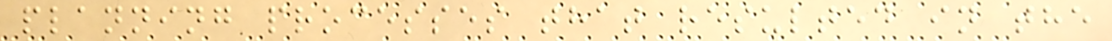planning processes that resulted in the
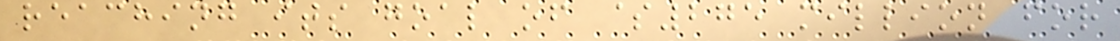reaching its goal of $275 million for
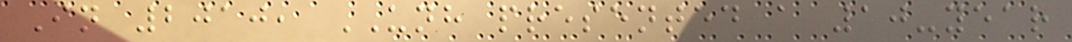In 2010, UNH presented a 10-year
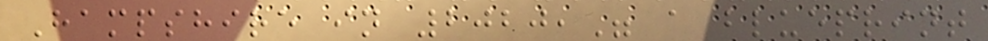Hampshire in 2020," a blueprint
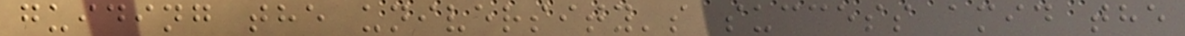guiding the university's success amid the
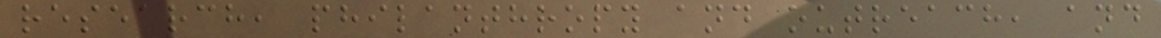research, philanthropy and outreach, and
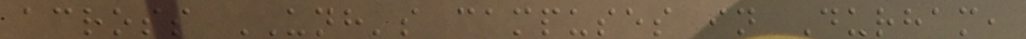across UNH's campuses in Durham,
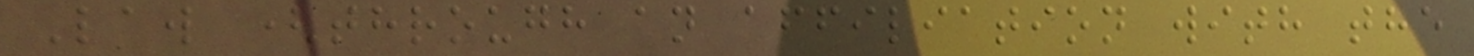Law (through an affiliation with the
